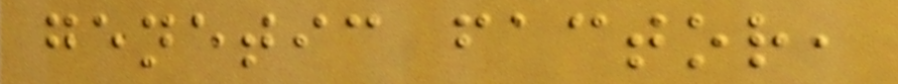genetic factor,
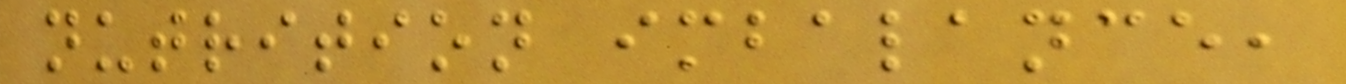nutrition imbalance,
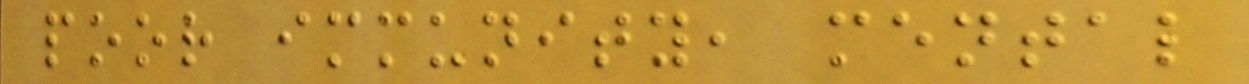poor immunity, mental
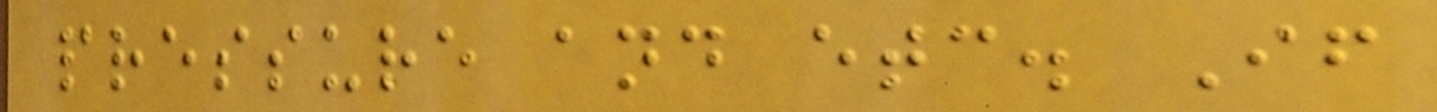pressure and etc. If
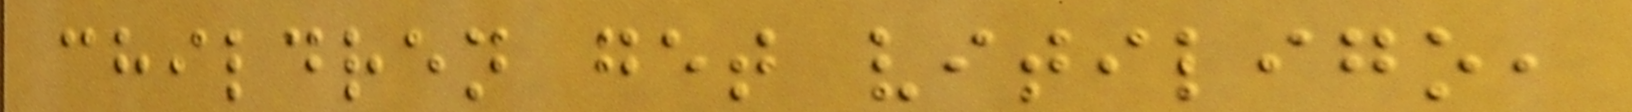children get vitiligo,
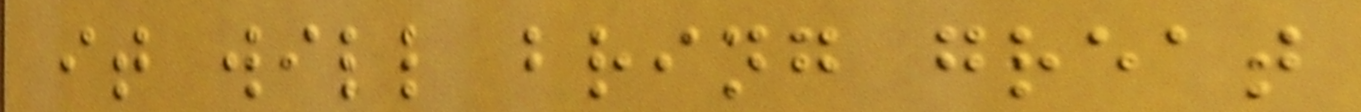it will bring great
